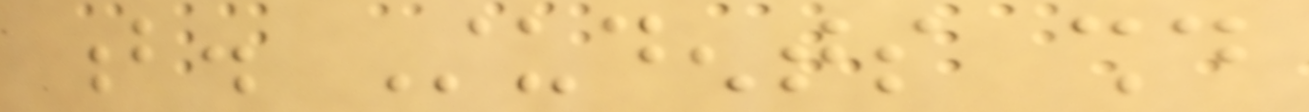b. Students should
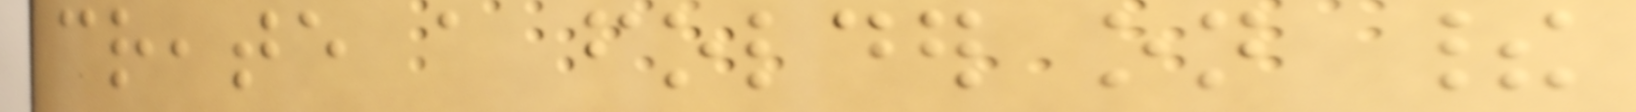create a folder on their
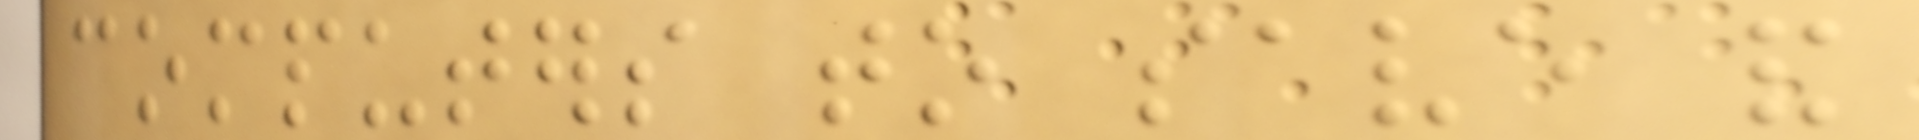computers to save and
